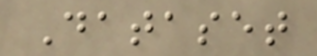Dataset
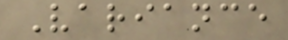Variance
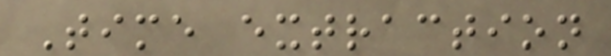Time extraction
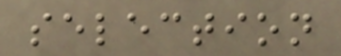selection
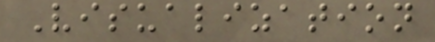Visualization
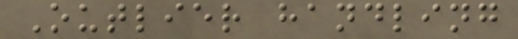Outlier handling
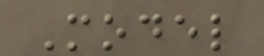Model
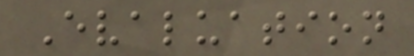Evaluation
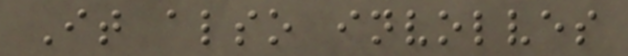It also involves
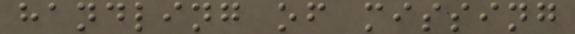handling of missing
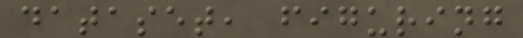dataset, figuring
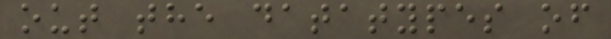out the datatypes of
